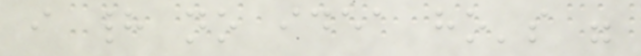i had no idea ho's were
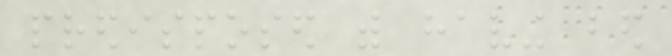predisposed with having bed
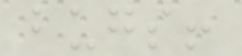bugs!
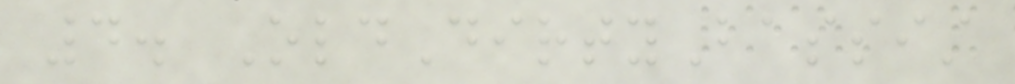4. OldDirtyBassist
